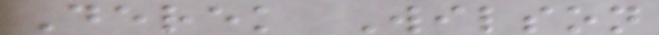Derek Wilson
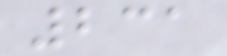231
